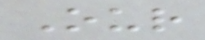Our
